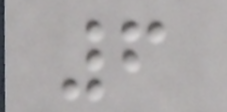6
